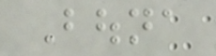Bouna
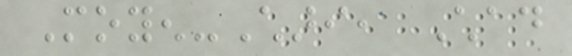Moyen-Chari, Chad
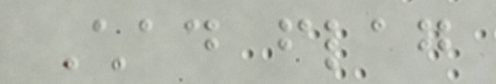Chad flag
